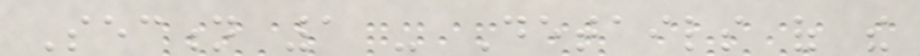Section 1 - Details of the
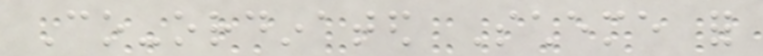Co-ordinated Scheme for
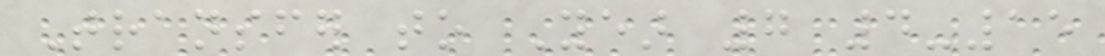Transfer to Year 7 4-15
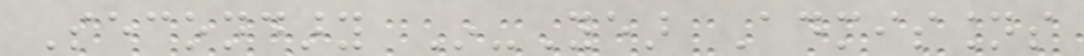Secondary In-Year Admissions
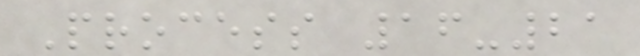Process 16-21
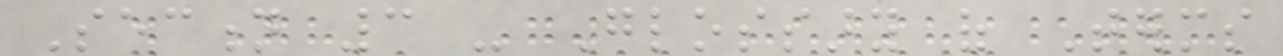Section 3 - Glossary of Terms
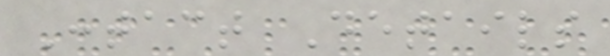Contact Details
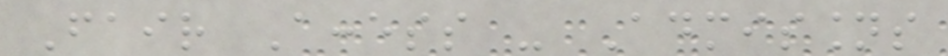Fair Access - Admissions
